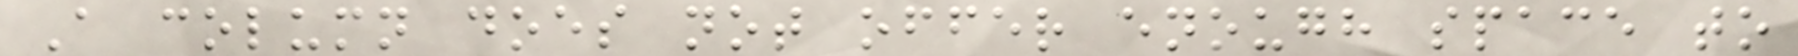A column does not offer enough space to
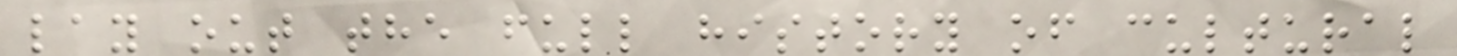lay out the full history of cultural
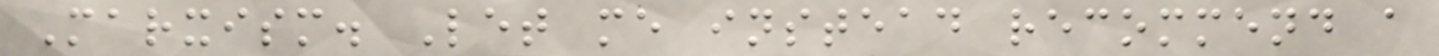Marxism. Let me instead recommend a
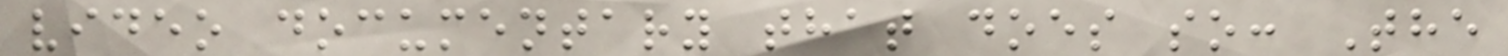video documentary that does so: The
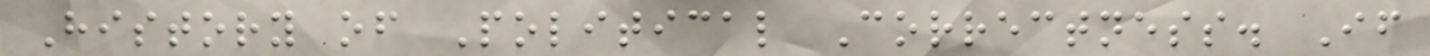History of Political Correctness. If
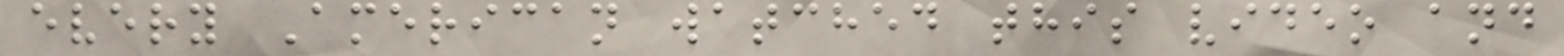every American watched this video and
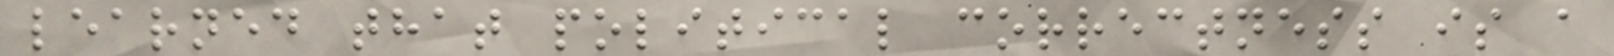learned that political correctness is a
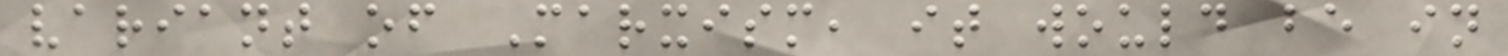variant of Marxism, it would be in
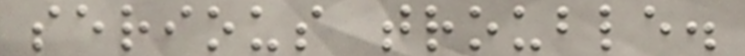serious trouble.
